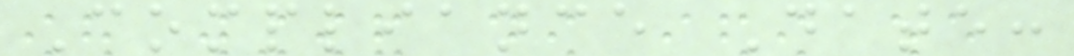Compliance Date:
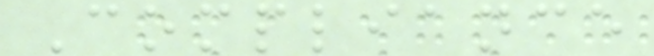Compliance
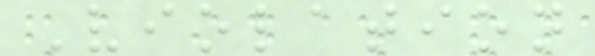Violation
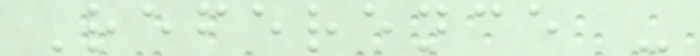Reference -
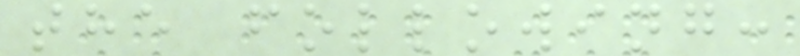the following:
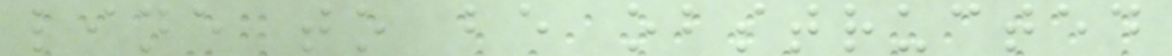line to be obstructed
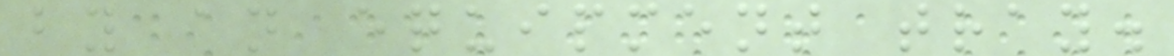by an equipment tray.
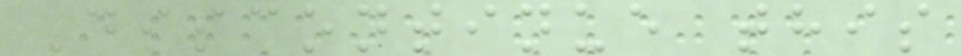Discontinue this
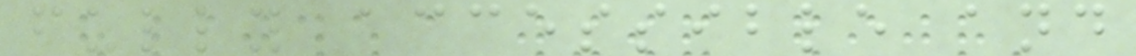fully accessible and
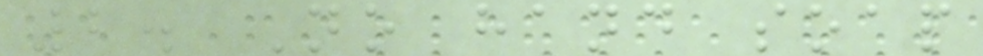2. No hand soap
